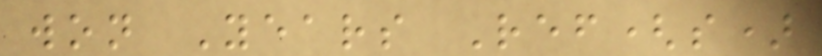won Years Ref(s)
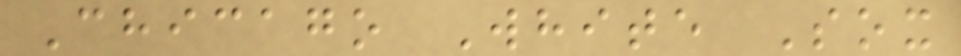Chicago White Sox
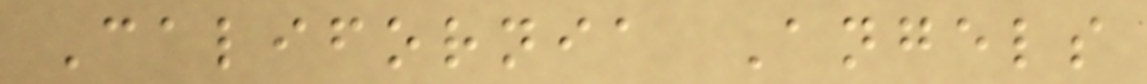California Angels
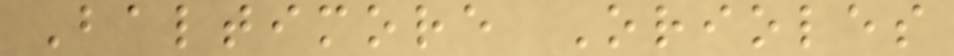Baltimore Orioles
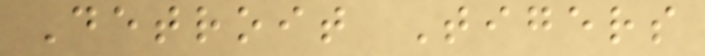Detroit Tigers
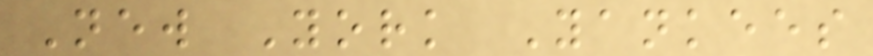New York Yankees
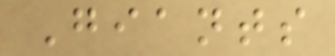Giants
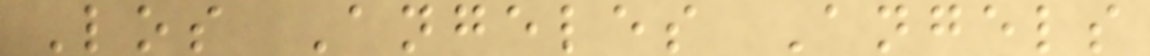Los Angeles Angels
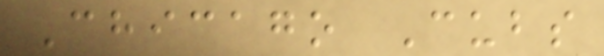Chicago Cubs
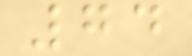74
